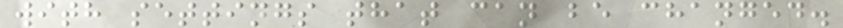with settings that can be changed.
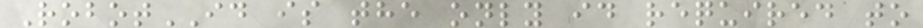RobotID is the only id required to
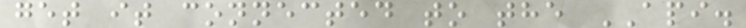get it connected to the API.
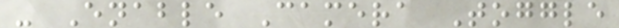- Enable Camera Toggle
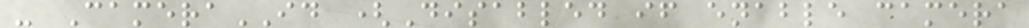- CameraID (Disabled if enable camera
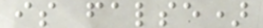is false)
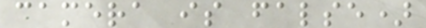camera is false)
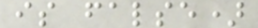is false)
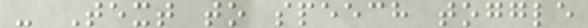- Text to speech toggle
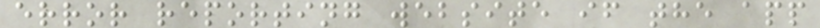error reporting website if the app
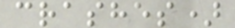crashes)
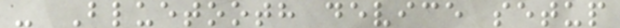- Bluetooth device setup
